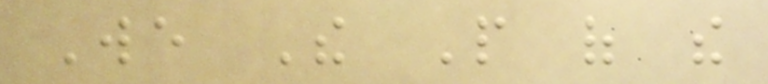We The People of the
